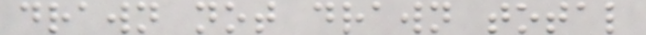drawn not drawn total
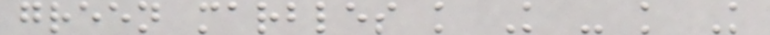green marbles k K - k K
